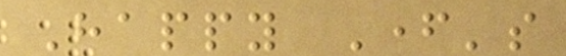Happy Father's
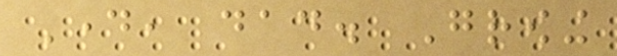Day, dad. Growing
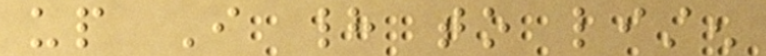up I had to listen
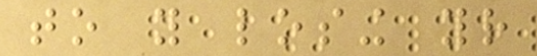to you losing your
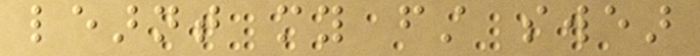learnt my first swear
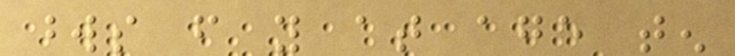words from you at age ten
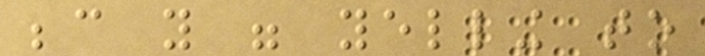because you were yelling to
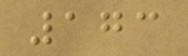173
